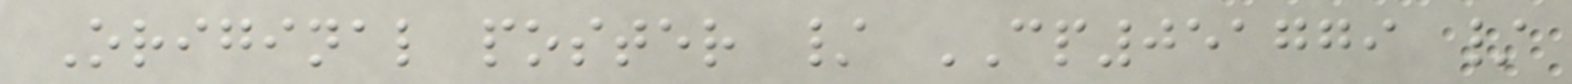Original poster / CP051779 /
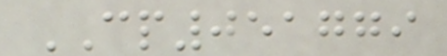CP051779
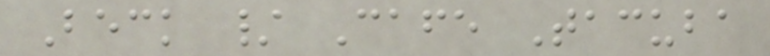Beck / Cafe Tacuba
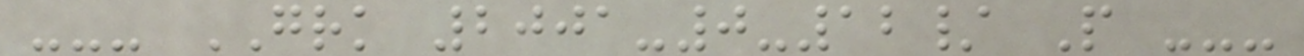--- GRK 2001-0-12/ P ---
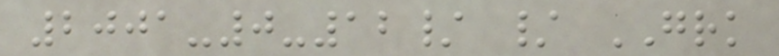2001-0-12/ / GRK
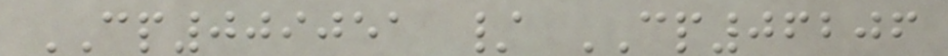CP009051 / CP06206
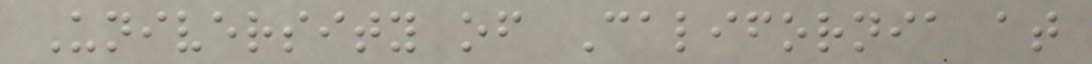University of California at
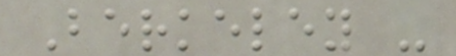Berkeley -
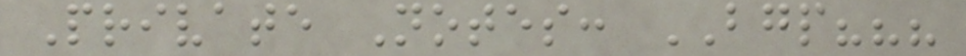Private Notes: BGP???
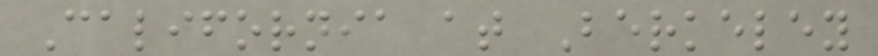California at Berkeley
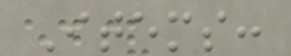Items:
